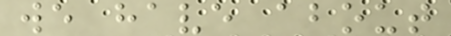we have about
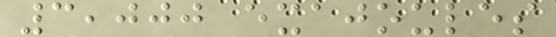3,000 exajoules
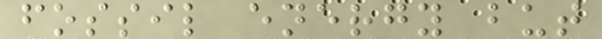fossil energy but
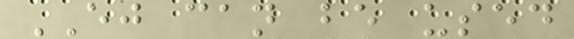EJ can be used
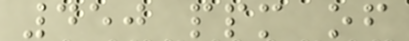450 ppm of
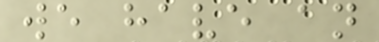we have an
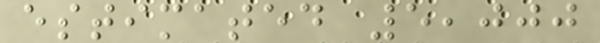estimated 5,000
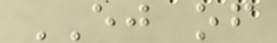EJ of
